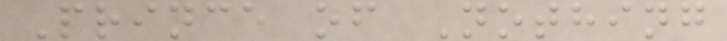Prince of Nothing
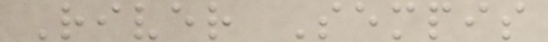River Sempis
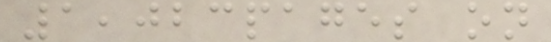1,023pages on
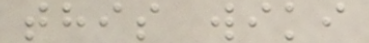this wiki
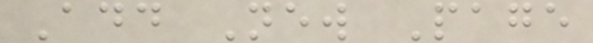Add New Page
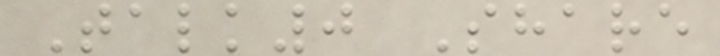Talk0 Share
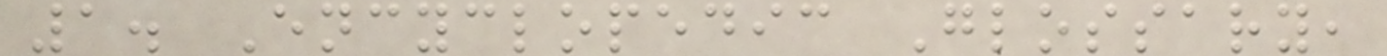1. Encyclopedic Glossary,
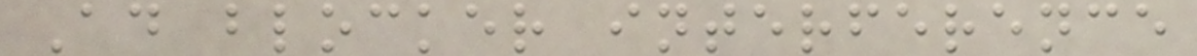Ad blocker interference
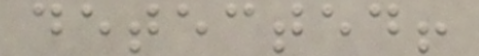detected!
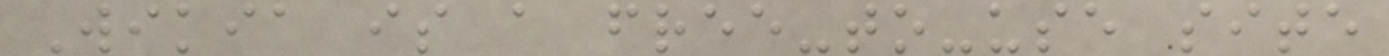Wikia is a free-to-use site
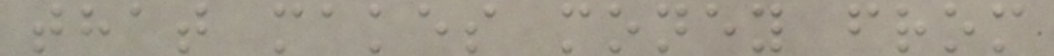that makes money from
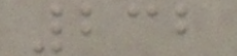232
